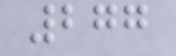277
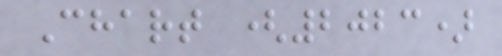Chart (2023)
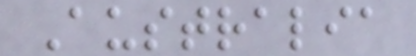Australia
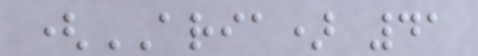(ARIA) 41
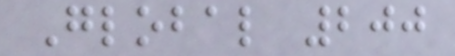Global 200
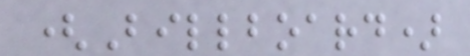(Billboard)
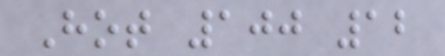Hot 100 12
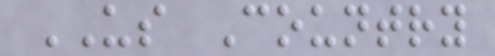US Country
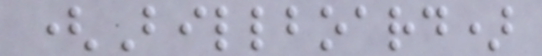(Billboard)
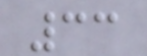33
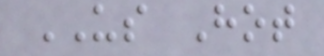US Hot
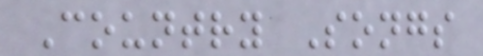Country Songs
